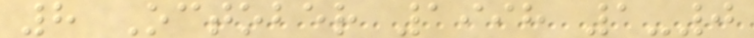8 October 1998 1-0
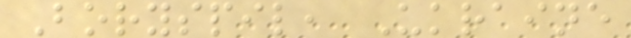Boryspil, Ukraine
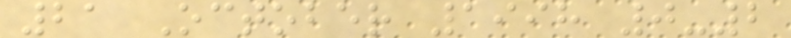21 October 1998 0-2
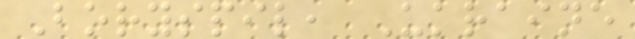Boryspil, Ukraine
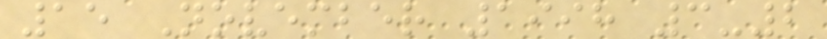15 November 1998 3-2
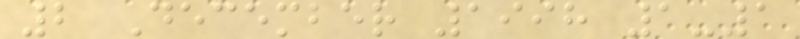2 December 1998 1-1
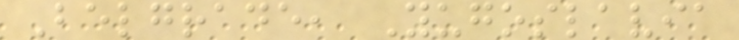Belgrade, Yugoslavia
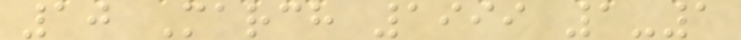10 March 1999 1-1
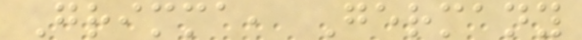Grimma, Germany
